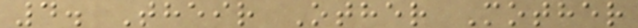4. Their Other Mother
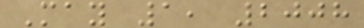May 1, 2008
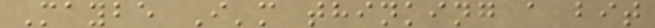Maybe I'm thinking a bit
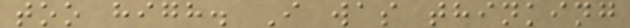too high. I was thinking
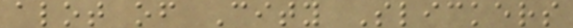alot of City Slickers
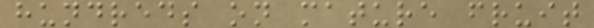hundreds on mature fruit
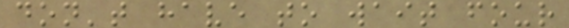don't have to wait four
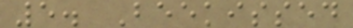5. Beekissed
